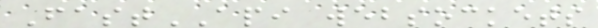FastAPI websockets
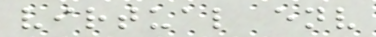virtual env
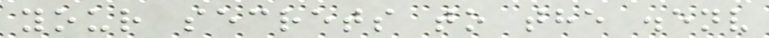your secrets to the .env
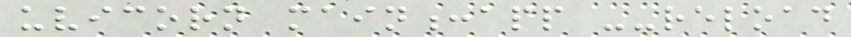uvicorn main:app --reload
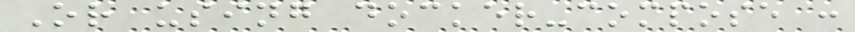Or using docker-compose :
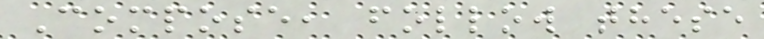Compose, follow these
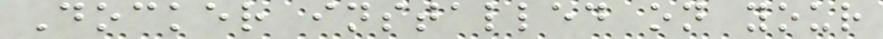Docker installed on your
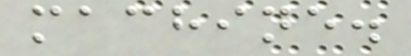machine.
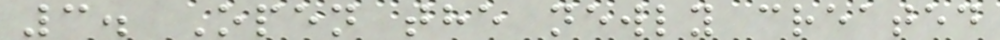3. Open the newly created
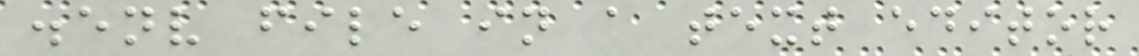.env file in a text editor
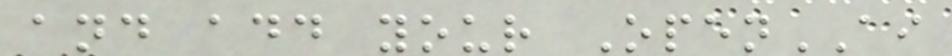and add your OpenAI
